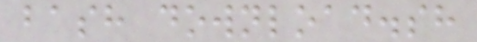bash download.sh
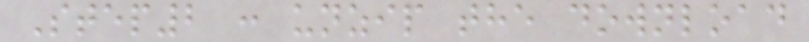Step2 : unzip the download
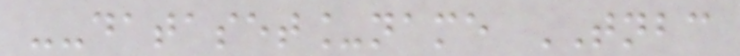--dataset_name TNBC
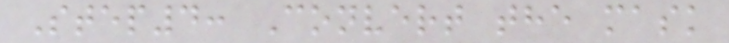Step4: Convert the mask
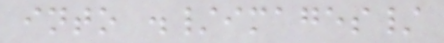into ./images/
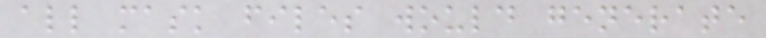all mask files would generate
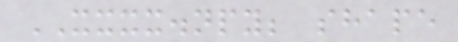XXXX.npy; shape
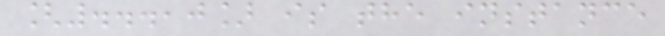[...,0] is the instance
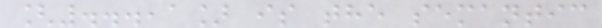[...,1] is the semantic
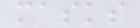masks
